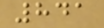841
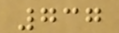737
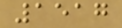1517
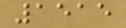1515
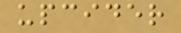upcider
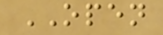OPEN
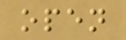open
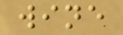wine
